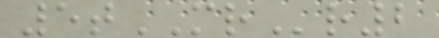5tMRr2
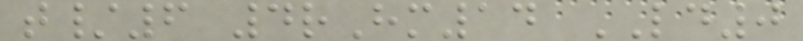t/6 4rHm14 LD0
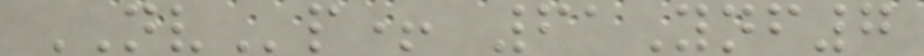NVp+ 61Ynf7
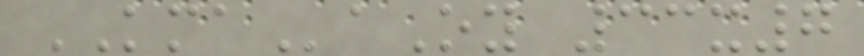KMAaOy 33x7
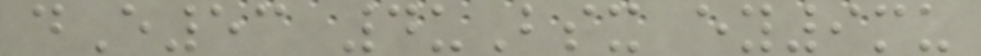dE53 4uBsx ey9mu
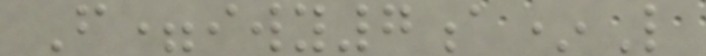F=iwy7a*L
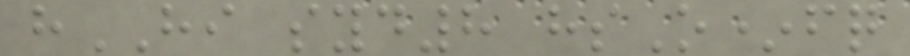hHI syd8 hsO*fq
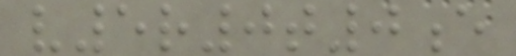v5r0t0e
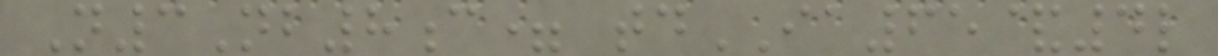N3Nb8c= tdIA65&4l
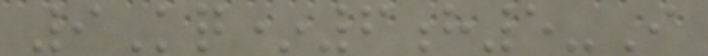9Kq*6h5-I
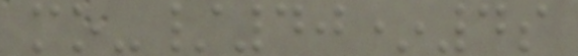mo-/40*4s
